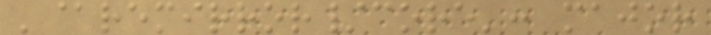'@remirror/core': major
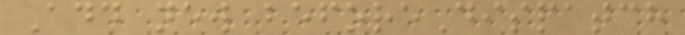Add new beforeDispatch
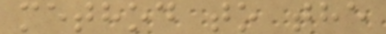method to the
